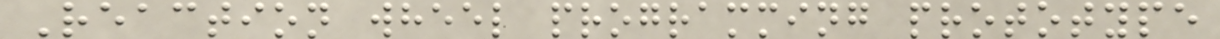Reaction wheel programming prototype
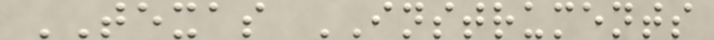TEXAS INSTRUMENTS
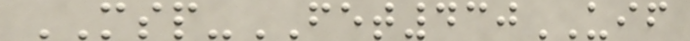MSP-FET430UIF
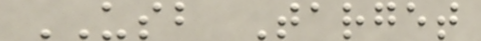USB Target
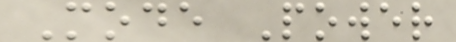Mode Power
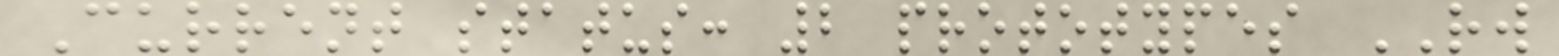Current status: 2 prototypes RW
